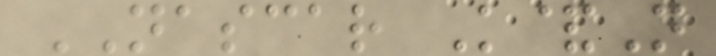NASCAR K&N
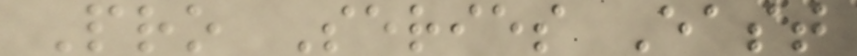Pro Series East
